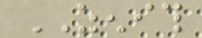ZENITH
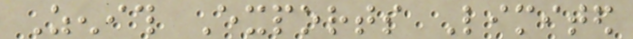Zenith Exports Limited
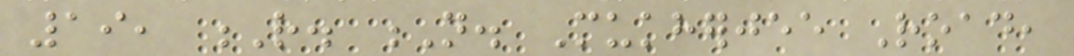19, R. N. Mukherjee Road,
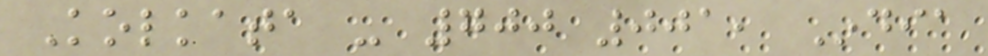Kolkata - 700 001, India
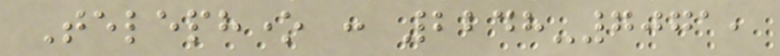Telephone : 2248-7071,
